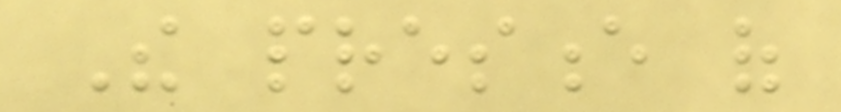The presence of
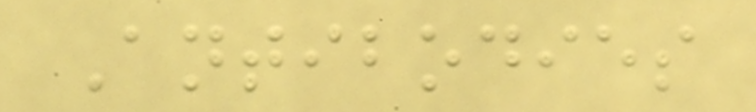Antibodies
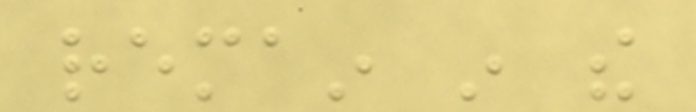remain in the
